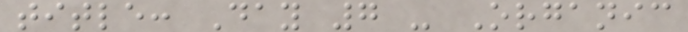title: Day 7 - Organic
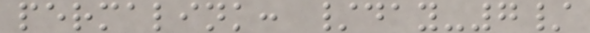permalink: /day-7/
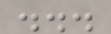...
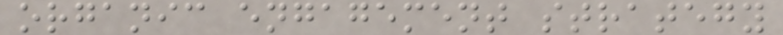organic engagement strategy
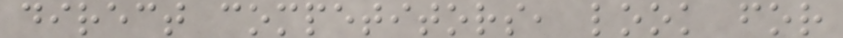direct competitors, look for
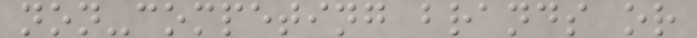non-competing brands or
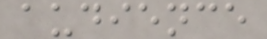audience
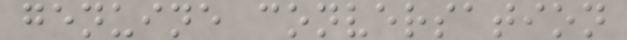genuine conversation
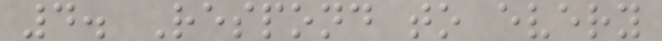4. Respond to every
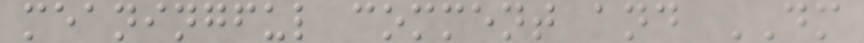meaningful comment and DM
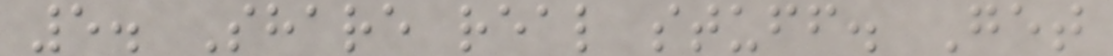5. Share real stuff. Get
